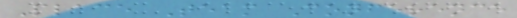Place Team Conference
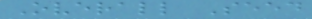Overall Seed
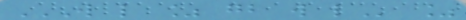W L % GB W L %
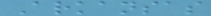Arkansas
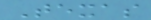Texas
